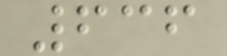636
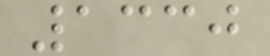1330
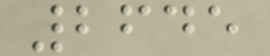2645
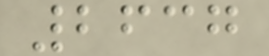2637
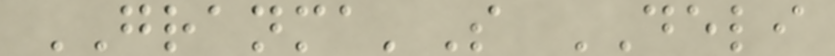GRANMA'S DELI
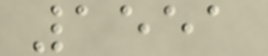1551
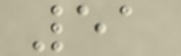51
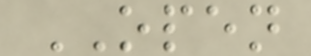OPEN
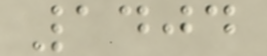1404
